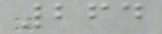264
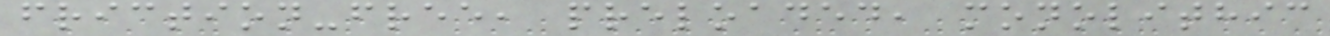friction-free, preloaded, monolithic
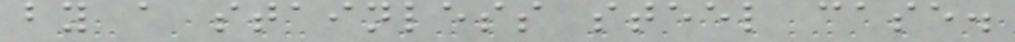by a stainless steel case.
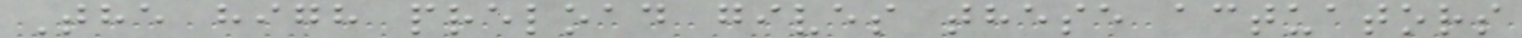The high preload gives these actuators
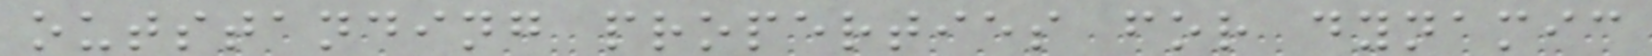outstanding properties for dynamic
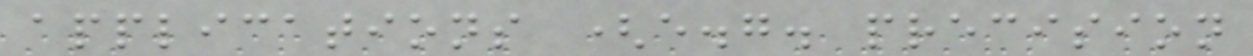applications (e.g. precision
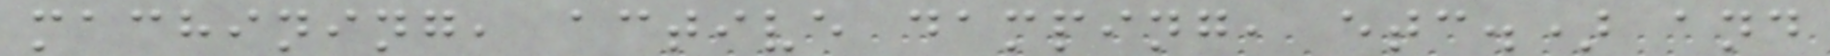machining, active damping, etc.) and
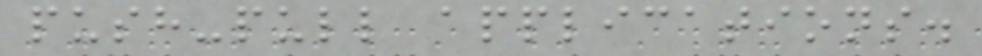push-pull applications.
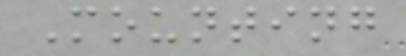Mounting
